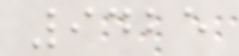9425
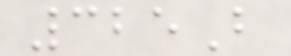325B
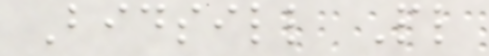Bidsill Pl
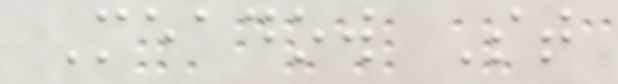Meadow St
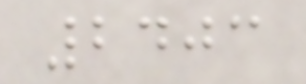2403
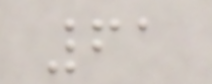61
